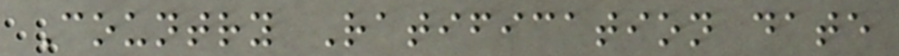Country Ratification date
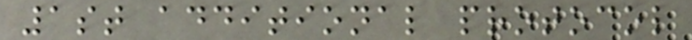1st additional protocol
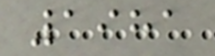1981
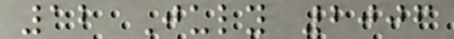12 July 2006
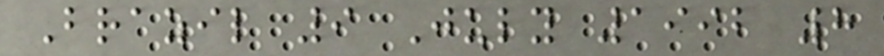Brazil 9 July 1992 8
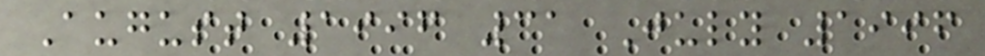August 1996 31 July 1996
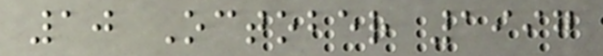10 October 1997
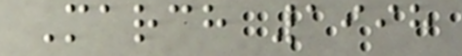March 1998
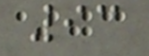93
